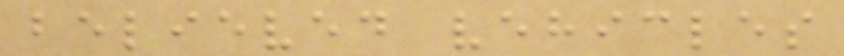believed vehicles
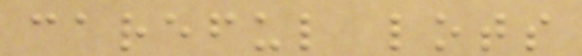careful lots
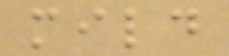mild
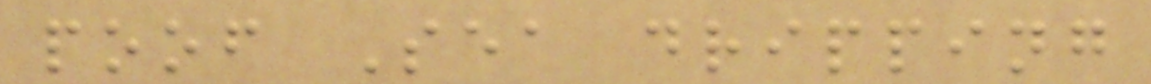poof Sea dripping
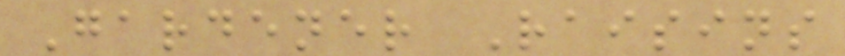Gardener Raisins
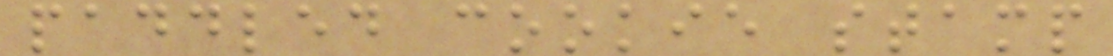paddled cookie stamp
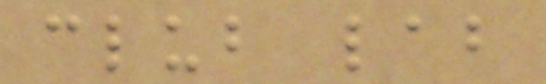club lab
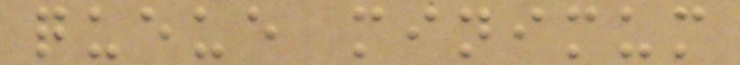queue minimum
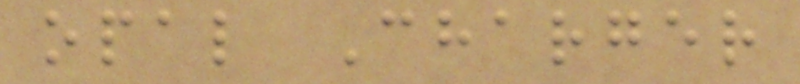opal Charger
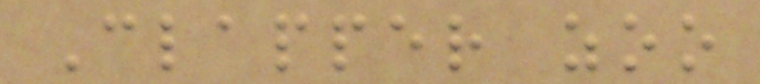Clapper zoo
